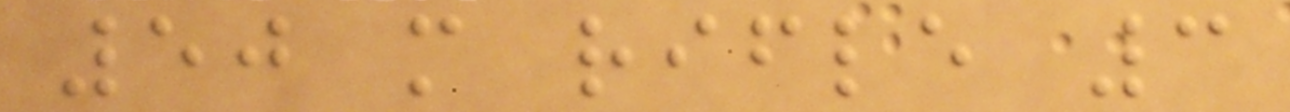50 m rifle 3
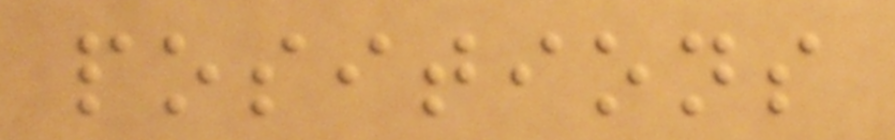positions
